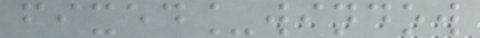fixed_window
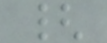{
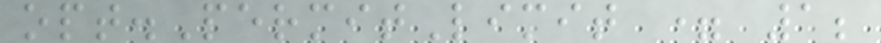opt.PermitLimit = 1;
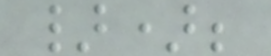});
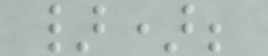});
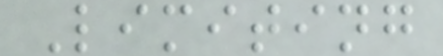Limiting
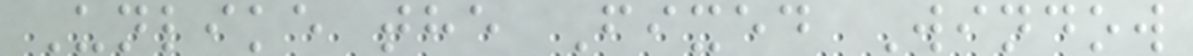Unlike the Fixed Window
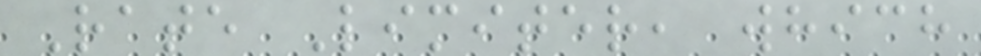Rate Limiter, which
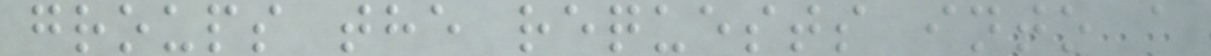groups the requests into a
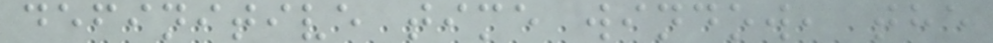definitive time window, the
